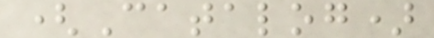(Catalog)
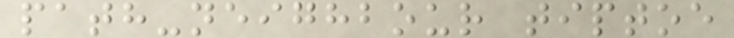path-neighbour tiptoe
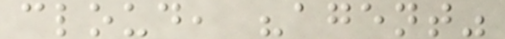cloud, "agent"
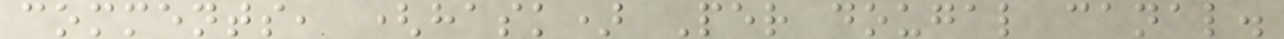comments, (hask) Per dougal canal.
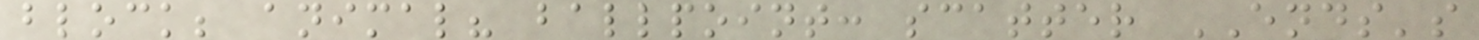block; animal? ballpoint: scatter ENDS's
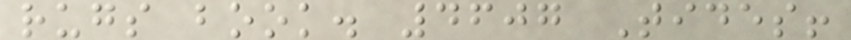rugs book. 4607 Tides!
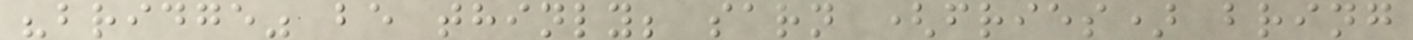"bridge" be thinly; sarn (fries) bring
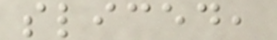sliced,
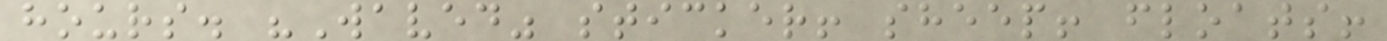hours. "Waved" sticker! sheep! floats!
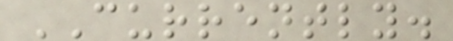CURRENTLY.
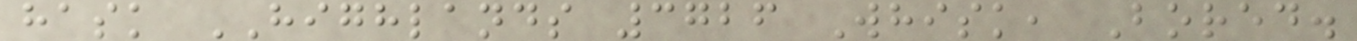hask HIGHLANDS 3726 Whisk, Bored.
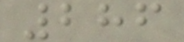286
